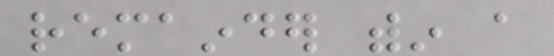remainder within a
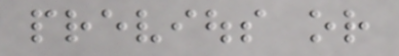previous or
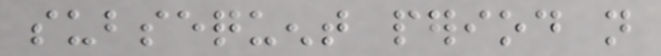subsequent period not
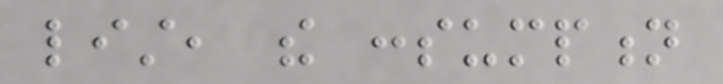list, the consumption
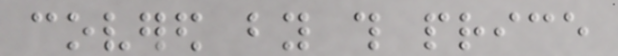covered by this price
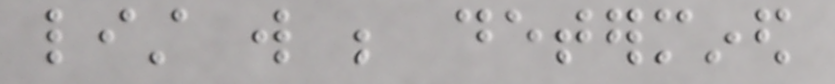list will be determined
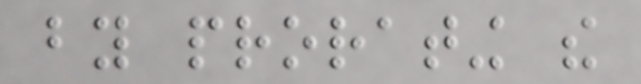by prorating the
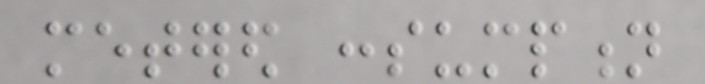metered consumption
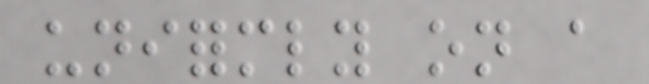uniformly on a
